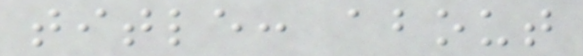title: about
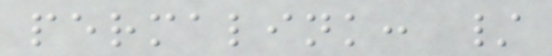permalink: /
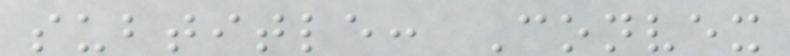subtitle: Convex
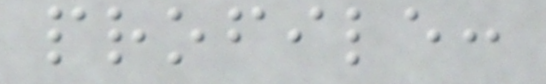profile:
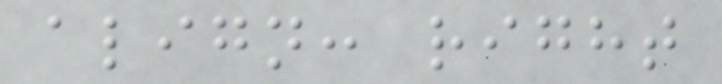align: right
